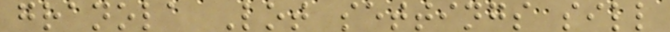granola Lot settings sill
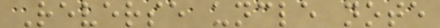Reverse uncle note
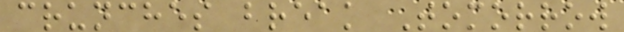crunches break Tomorrow
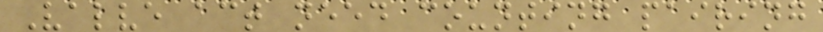Valve act need counting pairing
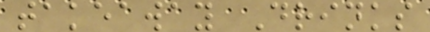takeaway Drinks
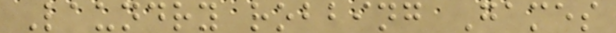Laundry robbing Games
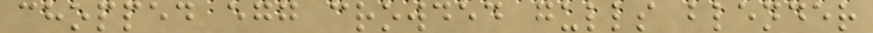chopped egg crowded gulls blender
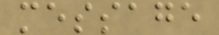message
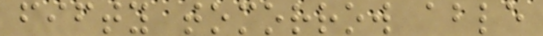fifty tomorrow able
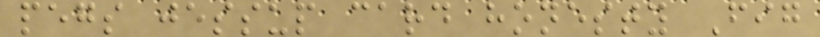pegs jessup card honesty Fig
